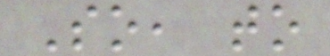So, to
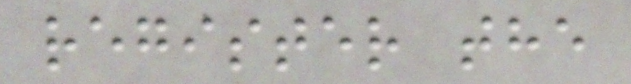register the
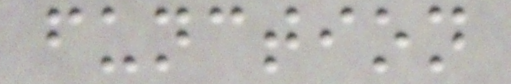function
